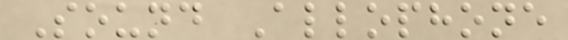Sound Allophone
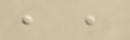, ,
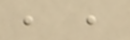, ,
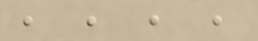, , , ,
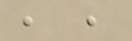, ,
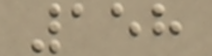158
